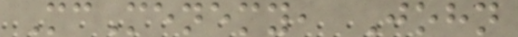McMenemy, John
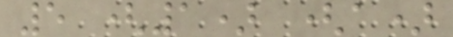5 (1) (a)
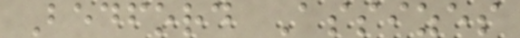Bedford Assizes
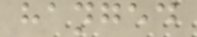hanged
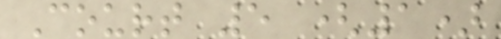Court 5 (1)
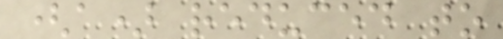(a) reduced to
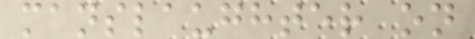manslaughter on
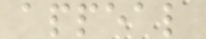appeal
